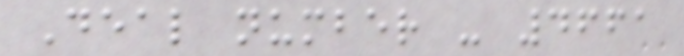Deal number - 4661
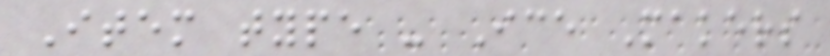Item type - Ice Makers
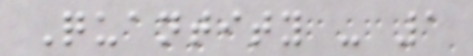Quantity - 1
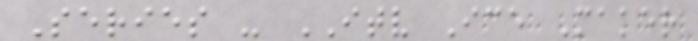Series - ITV Ice Maker
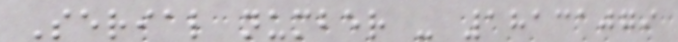Serial number - 18131079
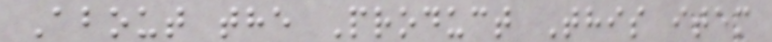About the Product This item
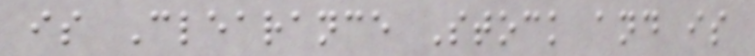is Clearance Stock and is
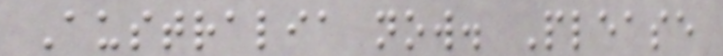Australia now. Please
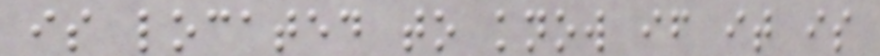is located to know if it is
